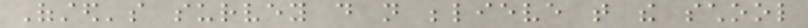Ofsted's survey do not believe that the school
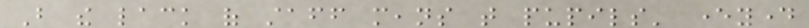But the lack of staff means that pupils' everyday
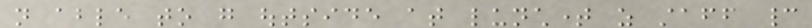not able to go outside at lunchtime as staff cannot
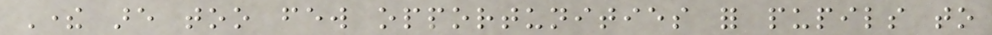There are too few opportunities for pupils to
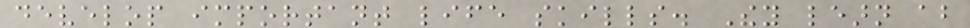develop important life skills. They learn about
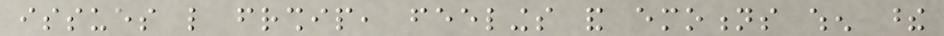issues like friendship, feelings and emotions when these
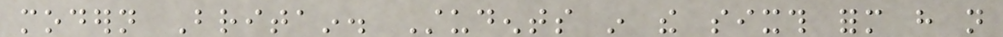modern Britain. Students in the sixth form have not
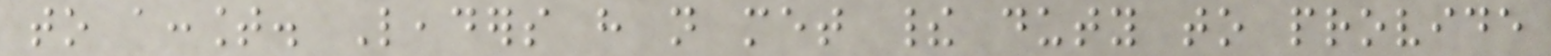to account. Leaders have not met their duty to provide
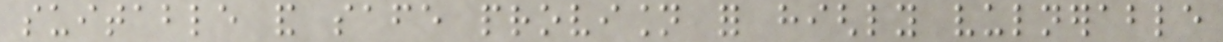suitable and safe provision for highly vulnerable
